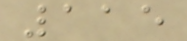115
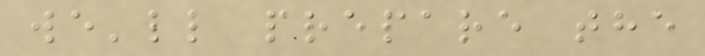we'll prepare the
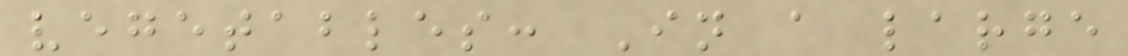vegetables: In a large
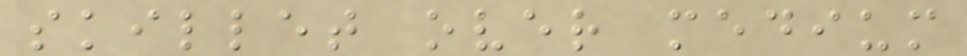skillet over medium
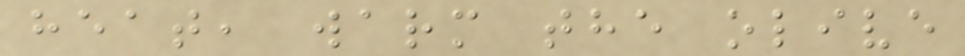heat, warm the olive
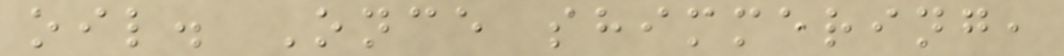oil. Once shimmering,
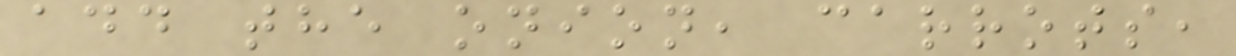add the onion, carrots,
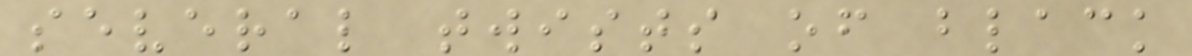several twists of black
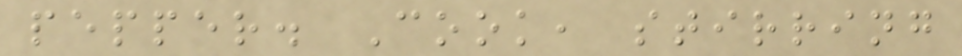pepper. Cook, stirring
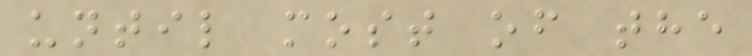until most of the
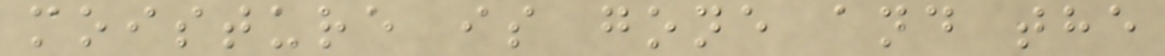moisture is gone and the
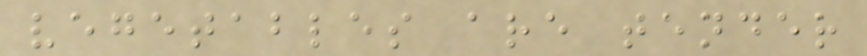vegetables are tender
